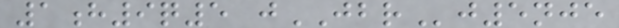1h9q5 jJBRj5nje
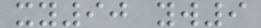xy90 yw9
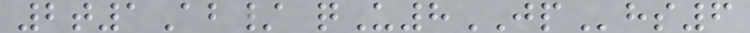2t1Ab/ qU8JPhs6
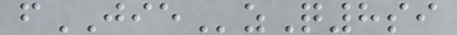fJIEzQ8si
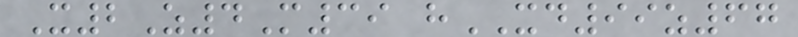X2Z4M39 hXD99z67
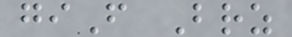giF Brz
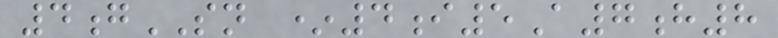4gSN *4i5A7h8
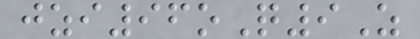jzi96oQ9Z
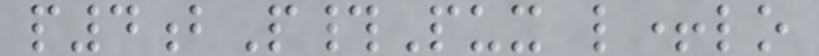p4bP#Pux l+lo
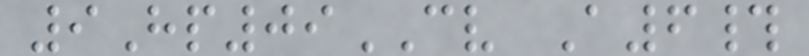9Hp09CV A6#
